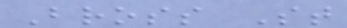Bross St
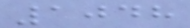1048
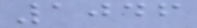1046
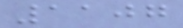1107
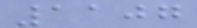1107
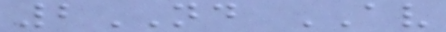2ND AV
